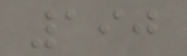190
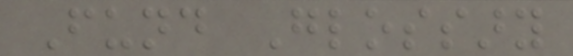Fund Glossary
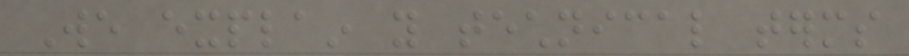We explain you technical terms
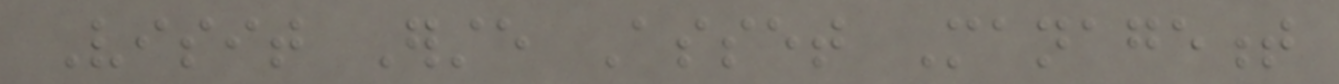Visit Erste Asset Management
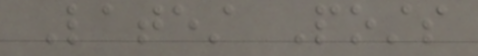Latest Posts
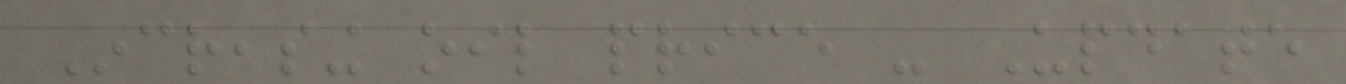Increasing oil price - Update
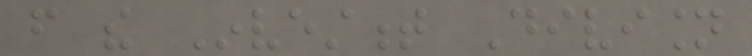from the Investment Division
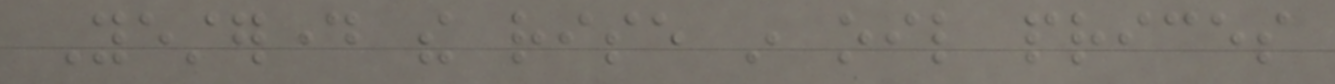Yesterday the rise in oil prices
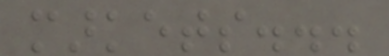markets...
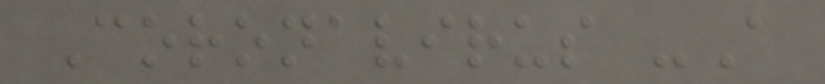Coronavirus -A
